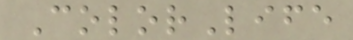ColorLife
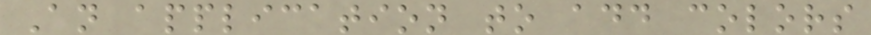An application to add colors
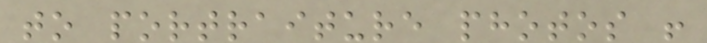to portraiture photos !
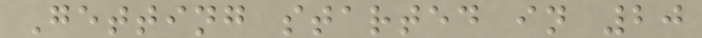Getting started in 20
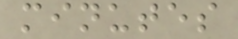minutes
